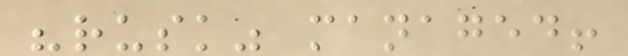"rusk" managed!
